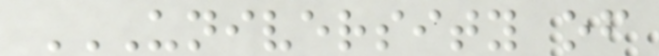UNIVERSITY OF
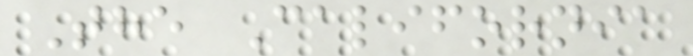The California
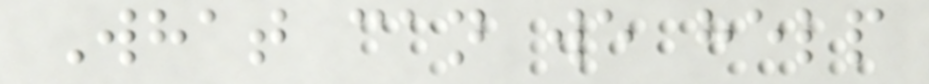What can we help
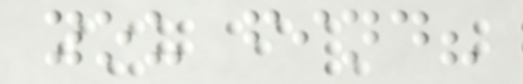you find?
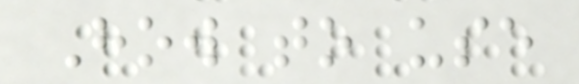How to use
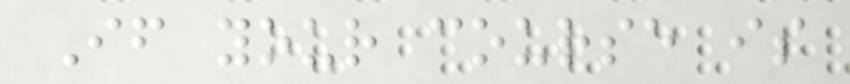If your course is
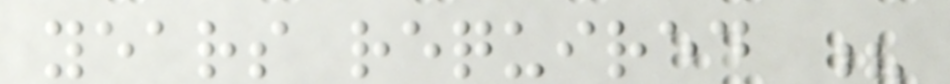years required ?
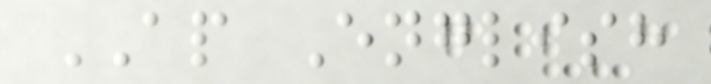AP English
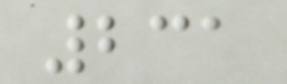231
